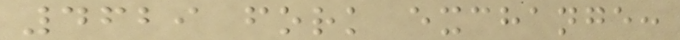4629 fork exchange:
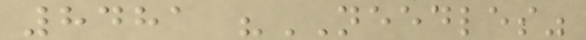8481 "NEEDLES"
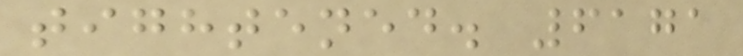tightened. 6171
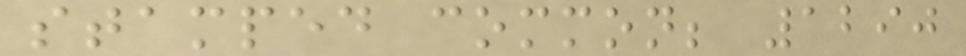stamped common; 1290
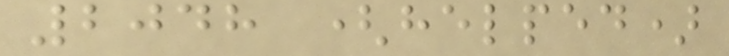2048 (helped)
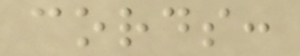cords:
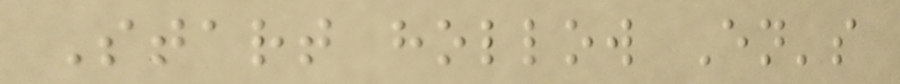Start hollow En's
